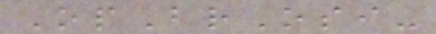OpBrOsi-
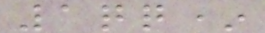1qq*
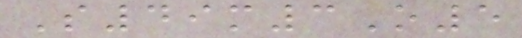S49m3O5
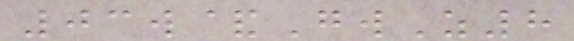03w&GwZ8
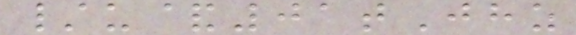/u&01tJhz
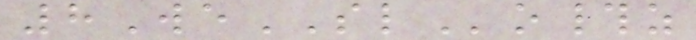8WeSLo#z
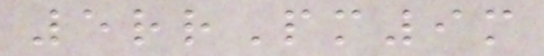5rrPm9m
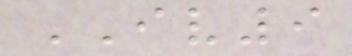IV9
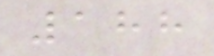188
